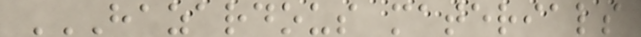HAZARDOUS MATERIALS
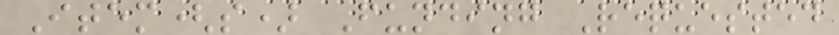Item(s) Funding Requested
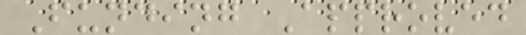Funding Approved
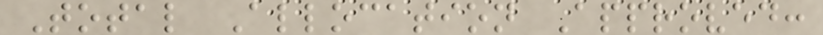Total Allocation Approved:
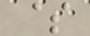$
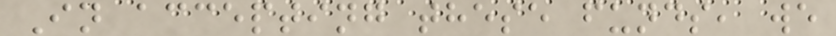In accepting these funds, we
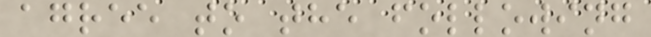agree to the following
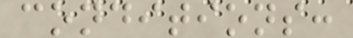conditions:
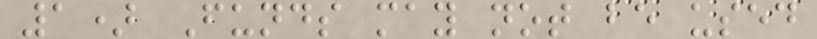1) Funds may not be used
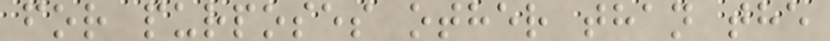for purposes other than the
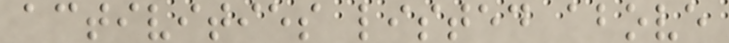activities listed above
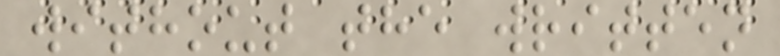without the written
